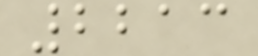2213
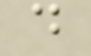d
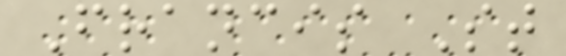Francis St
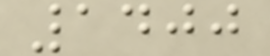1400
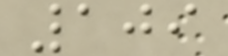109
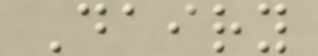Dairy
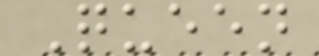Queen
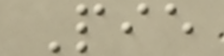Pie
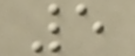5
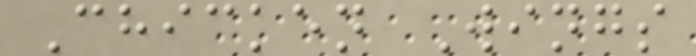Chicken Wings
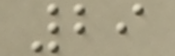29
